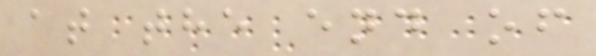at the end of
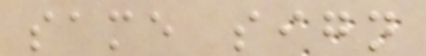same sign
